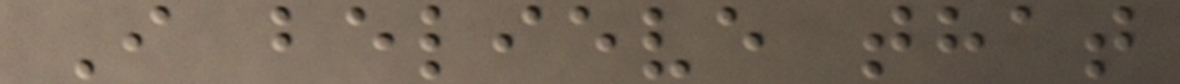I believe that
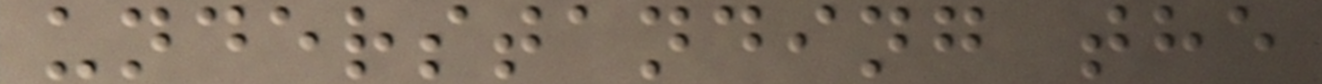understanding the
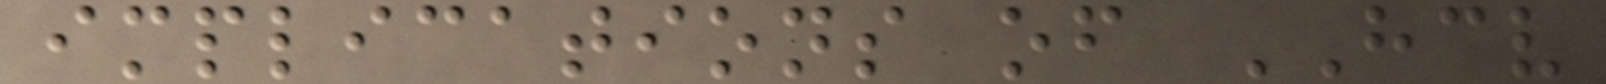implications of HCV
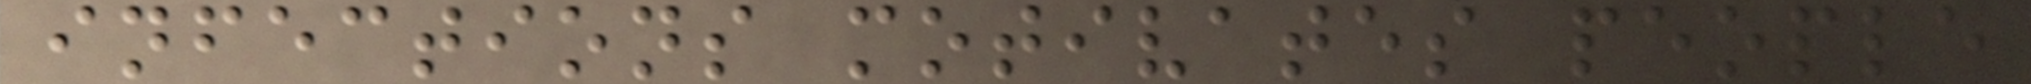infections motivates people
